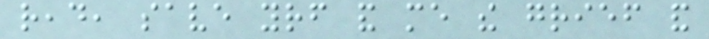read, save yourself and me the grief and
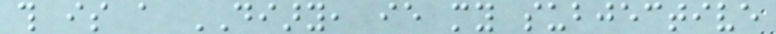this is a DIARY, ie my subjective
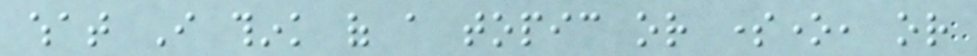what I think of a topic or someone, or
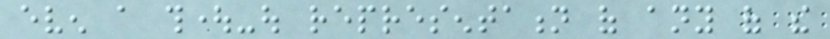even a thought-out representation of any of the
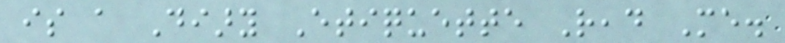is a Diary Etiquette Read Me.
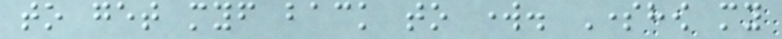to get myself back to work. Somehow my
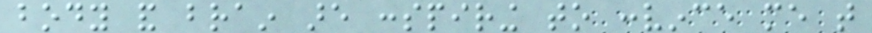body and brain are conspiring to convince me that
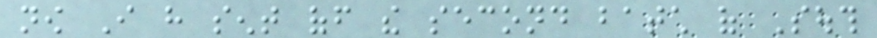now I have sent off the second batch of South
